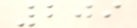209
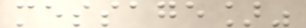message]"
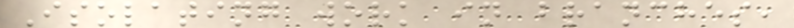Isolating work in branches,
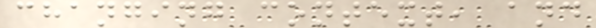changing context, and
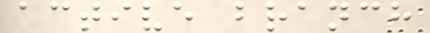active branch
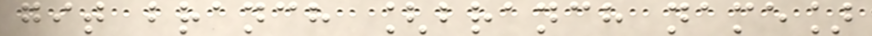git branch [branch name]
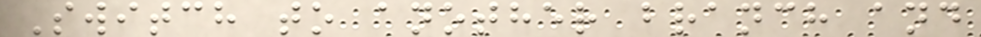Switch to another branch and
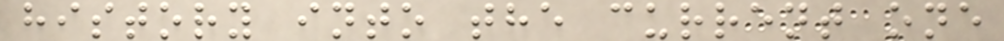history into the current one
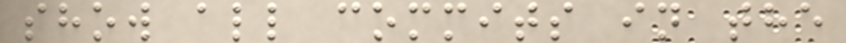show all commits in the
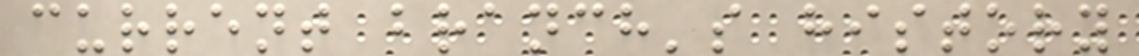current branch's history
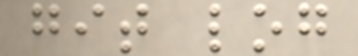git log
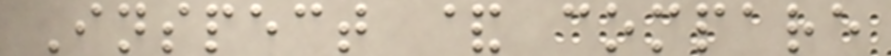Inspect & compare
